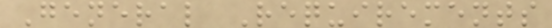General Requirements
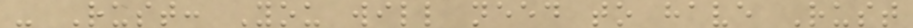- Rust: You will need to have Rust
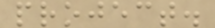project.
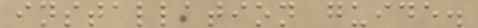installation guide.
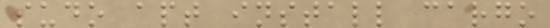sudo apt install cargo
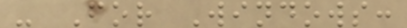- For Windows:
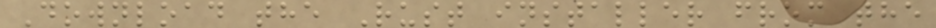Download the Rust installer from the
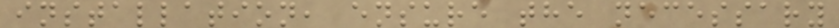installation, ensure the necessary
